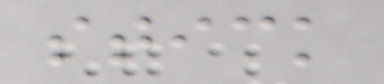stick
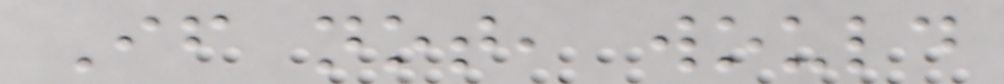If not, would
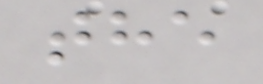the
